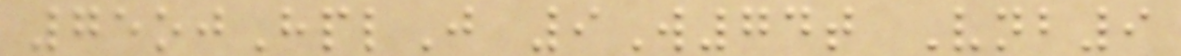75ojHplJ 9W74t Vnb9
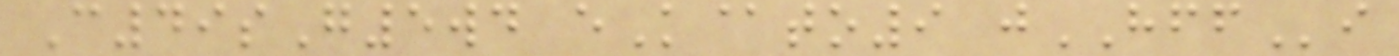C49sG5wd eK@to9 jHFFi
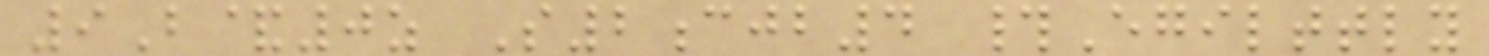9B&0z S2cjb4 #Egilttly
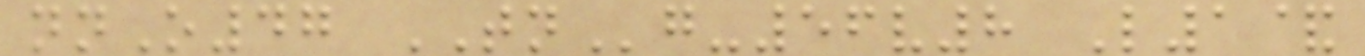nnO47 TNg-56v8 L1&
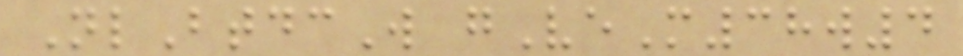NlBtdcW gVeM38w4
